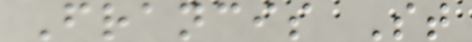Francis St
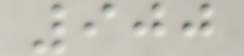900
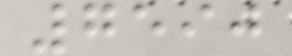7590
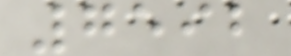7592
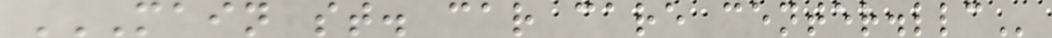MAIN ST. CAR CARE CENTER.LLC
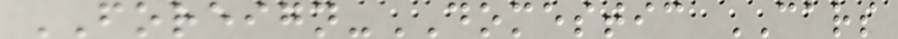FOREIGN-DOMESTIC CARS
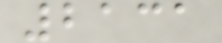2131
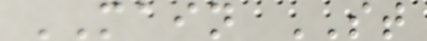MAIN ST
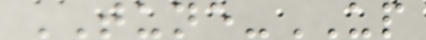TUNE-UP
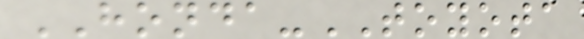HONDA-TOYOTA
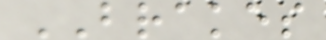BRAKES
